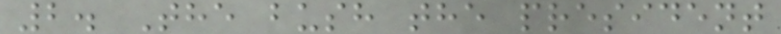2. The bush the president
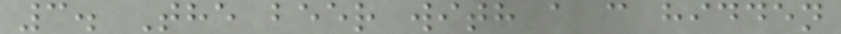3. The beer with a c hidden
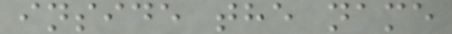inside the name
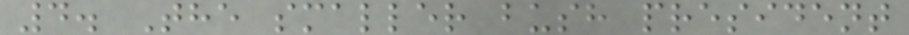4. The smaller bush president
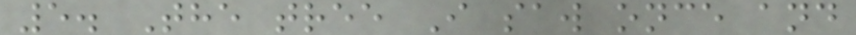5. The tree I saw once and
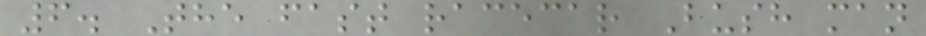6. The fast racecar Bush man
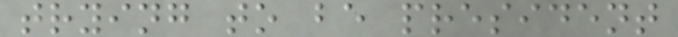trying to be president
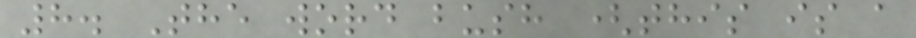8. The word bush (this is a
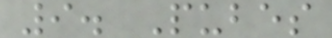9. Pubes
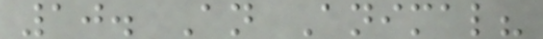10. An Animal?
